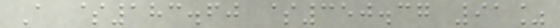A $183.60 $350.37 91%
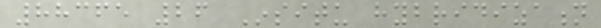88365 26 Insitu hybridization
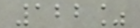122%
